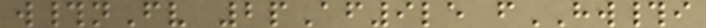w#nFv 2pAf9le fHW#i
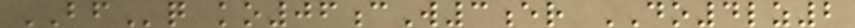BFq ko06cW3er DO4lz2
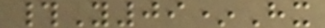#Y09*Hx
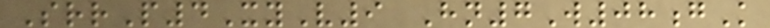SrrP4XyV9 Hn7W08gK
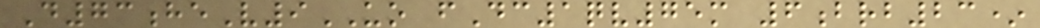D73heV9UO fDc1qv75m 6brb23*
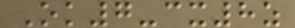Ok7-cx8z
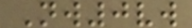Nw0vw
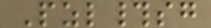Pzl#sg
